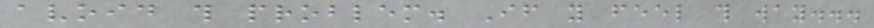avoid this problem. If you feel this way...
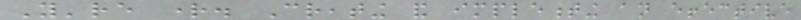You're right. Creating and implementing an effective
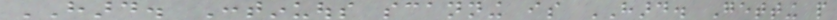HARD. Continuous scanning is HARD. Getting people
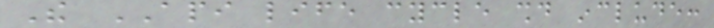The API life cycle should include:
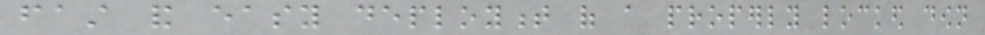fast and easy deployment of a properly locked down
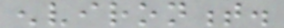environment.
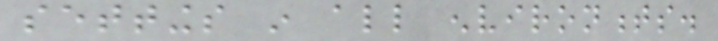settings in all environments.
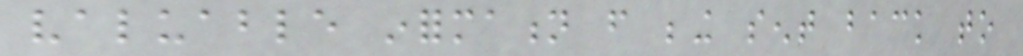valuable information from being sent back to
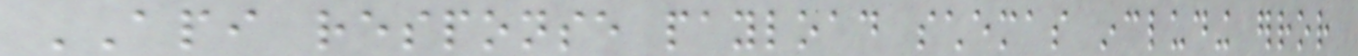API response payload schemas including error
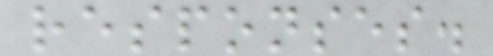responses.
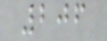206
